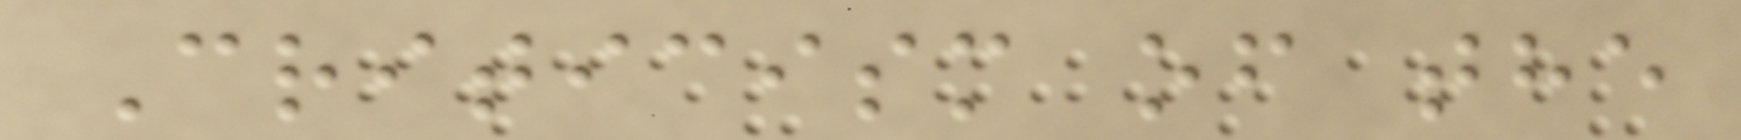Criticism of the
